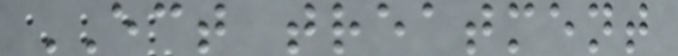ECT treatment
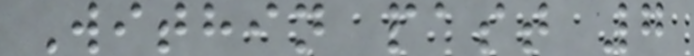Within past 7
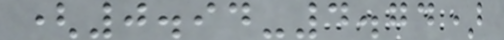(0.94-4.74)
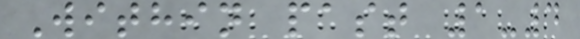Within past 1-4
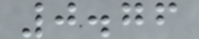0.76
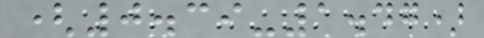(0.39-1.47)
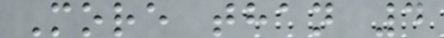More than 4
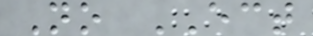No ECT
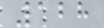128
